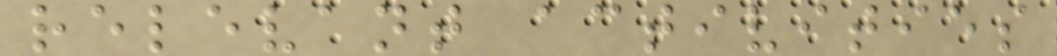relevant activities
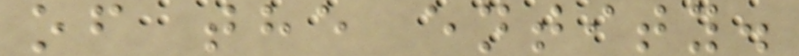of the entity.
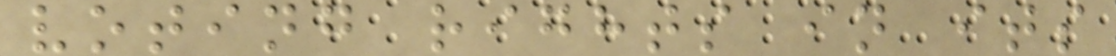voting rights in its
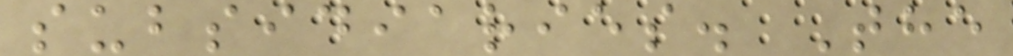subsidiaries. The
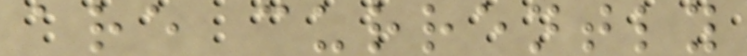are currently
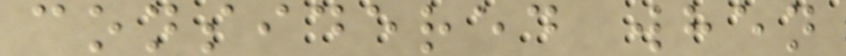considered when
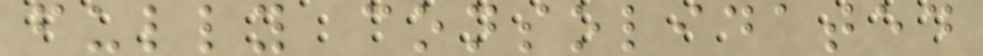fully consolidated
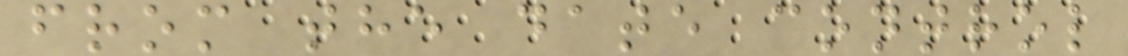from the date control
